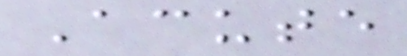Acute
